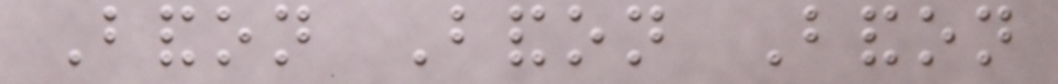Bandon Bandon Bandon
